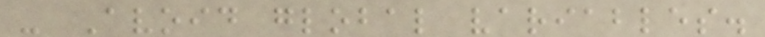- Avoid global variables.
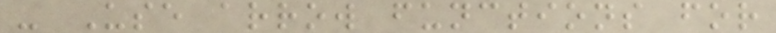- Use arrow functions for
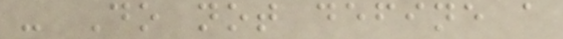- Do not define a
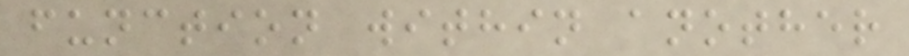function within another
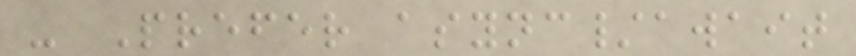- Prefer async/await
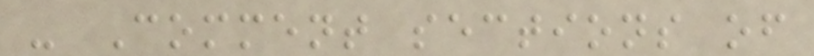- Comment sections of
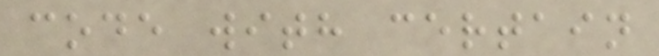code with certain
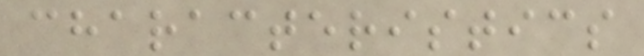characteristics
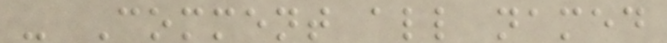- Comment all named
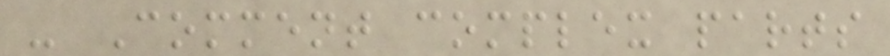- Comment complex parts
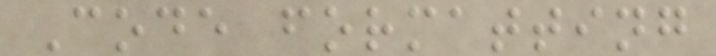Code formatting
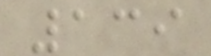139
